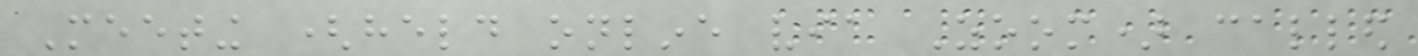Meeting (held online via Zoom) called
